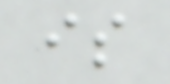is
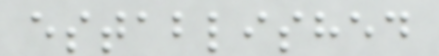established
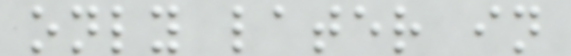only later in
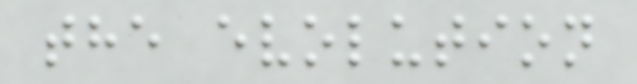the evolution
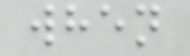when
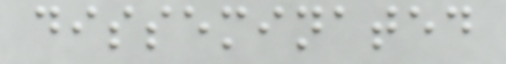disseminated
